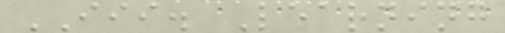III. Learning
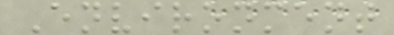Environment
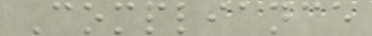Compliance
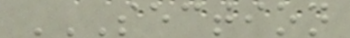SECTION
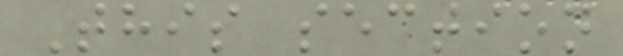This section
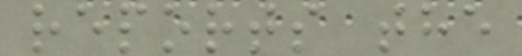reports the
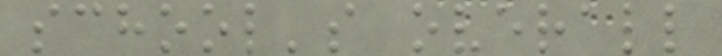school's overall
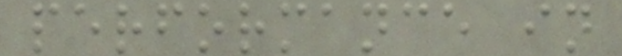performance in
